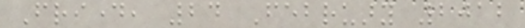Friday, 24 February 2012
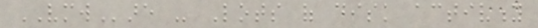VMWare - Lots of disk activity
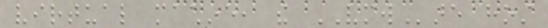virtual machine, the VMWare host
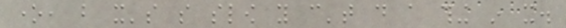one, but it's so slow you can't do a thing in it.
